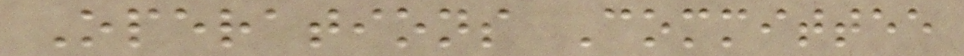Operations Committee
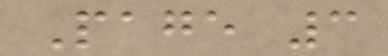Page 3
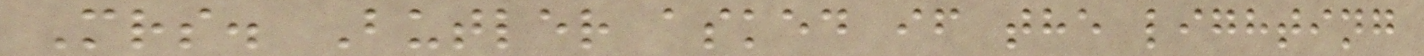Mrs. Butler asked if the lighting
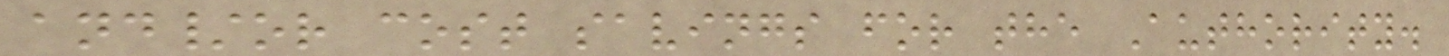and/or cost savings for the Authority.
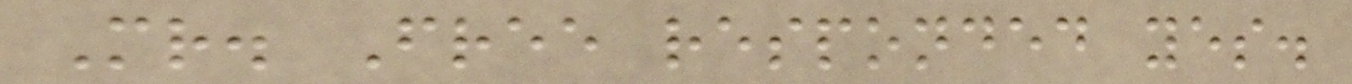Mr. Free responded yes.
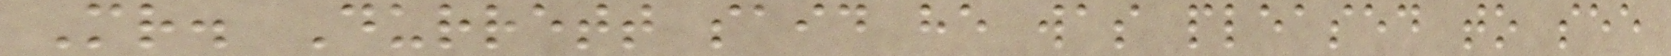Mr. Durrett said he was pleased to see
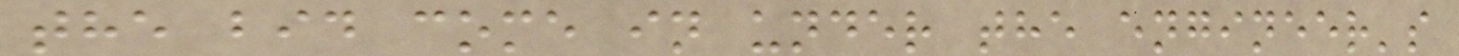the bid come in under the engineer's
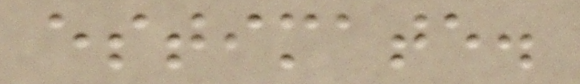estimate.
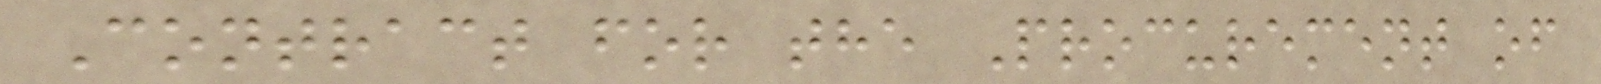Contract for the Procurement of
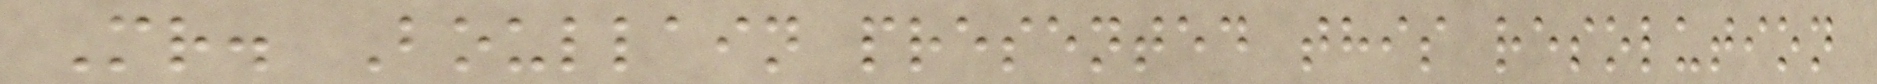Mr. Boullain presented this resolution
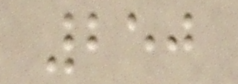250
